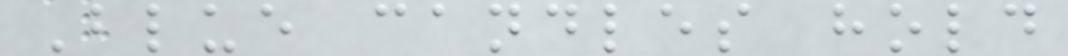Blue candles hold
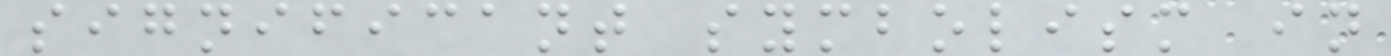significant symbolism in
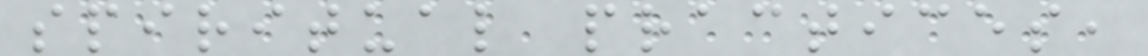spiritual practices,
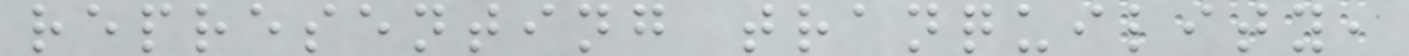representing tranquility,
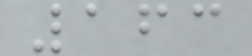163
